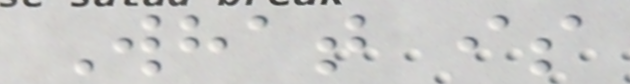What is
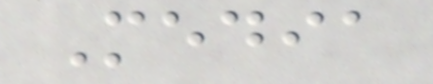Media
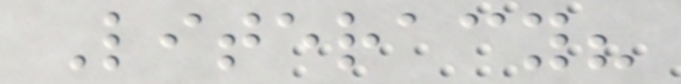Literacy?
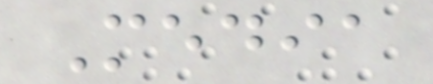Media
